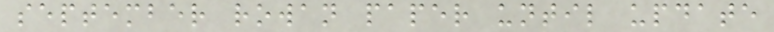september rowan paper until update
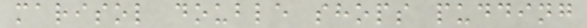marisol double shops pudding
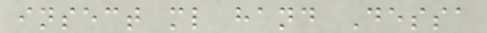insect ml hand Dessa
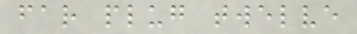far plug twelve
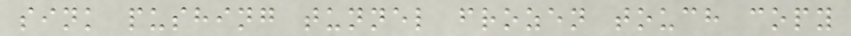sink pushing tunnel frozen touch copy
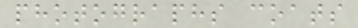photographs coats
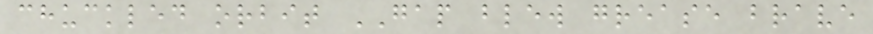chuckled orbit GAP blew grease brave
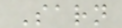Sarn
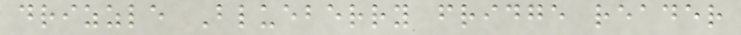drizzle Blueberry fridge reader
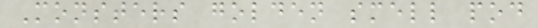Monsters golden smell pod
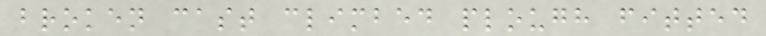broken cast climbed plough fitted
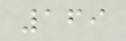169
